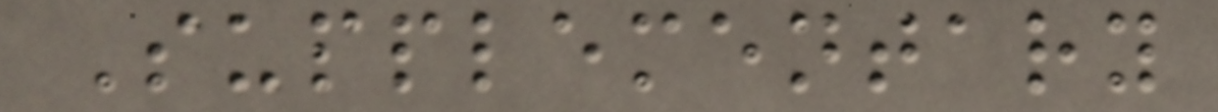Supplementary
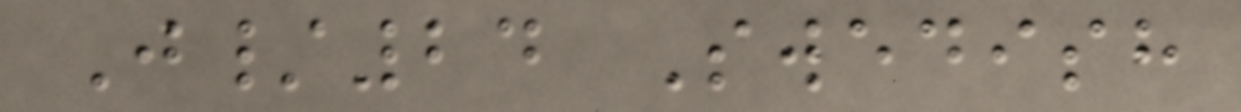J/24 Swedish
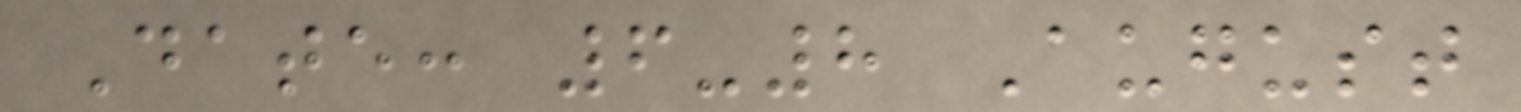Date: 6-8 August
